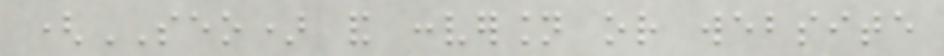(SEO) and conversion or website
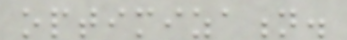optimization.
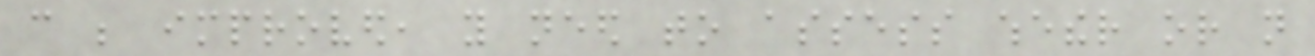can be improved, you need to assess whether or not
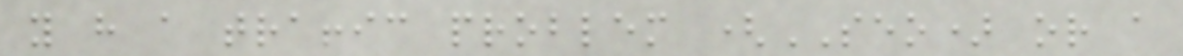you have a traffic problem (SEO) or a
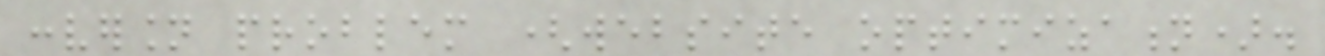conversion problem (website optimization).
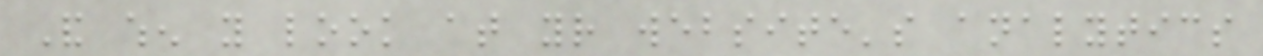And when you look at your website's analytics
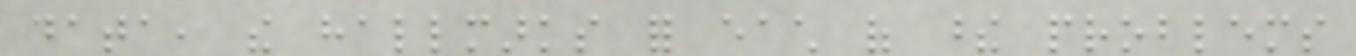data, the hallmarks for each of these problems
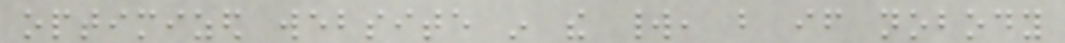optimized website in the world, but if nobody
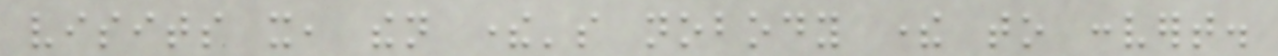visits it, then there's nobody there to convert.
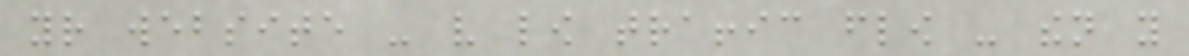your website - very low traffic flow - then you
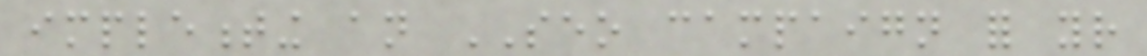implementing an SEO campaign for your
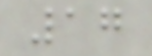17
